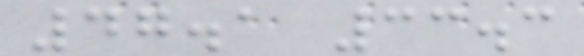47.1 33.3
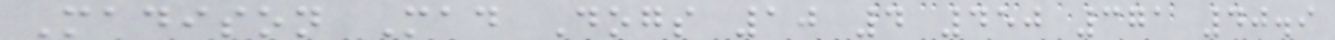Madison Mad Dogs 10 4 450 371 40.9
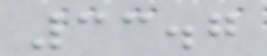33.7
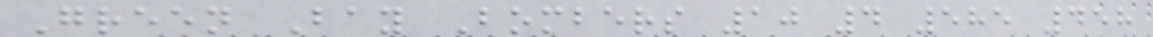Green Bay Bombers 10 4 585 458
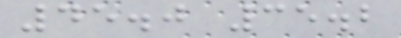45.0 35.2
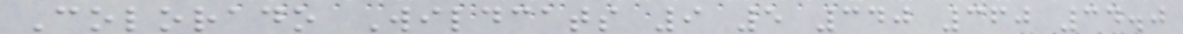Colorado Wildcats 9 5 340 360 34.0
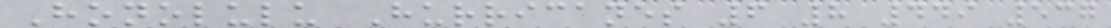Honolulu Hurricanes 6 8 449 537
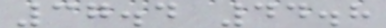37.4 44.8
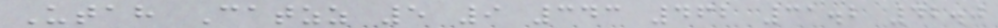Utah Catzz 5 9 343 462 31.2 42.0
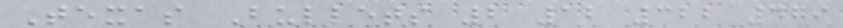Texas Bullets 2 12 322 479
